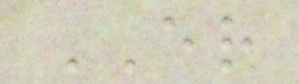ER
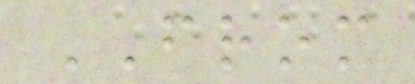FROM
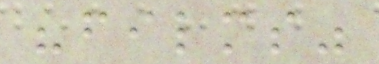"films"
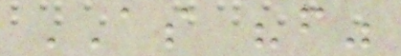AS "f"
